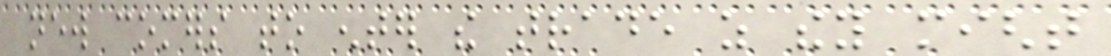new comers to enter the trade as they might
